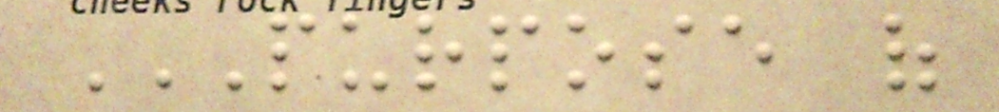PURPOSE OF
